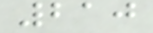210
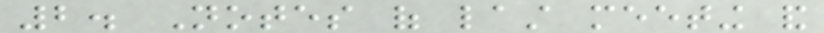2. Notes of last meeting and
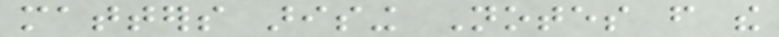matters arising Notes from the
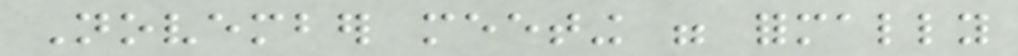November meeting were formally
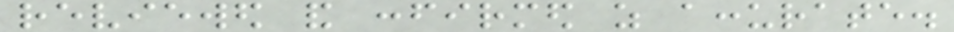reviewed and confirmed as accurate.
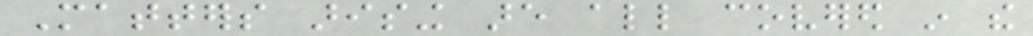Matters arising are all covered in the
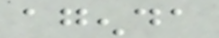agenda
